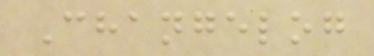Changelog
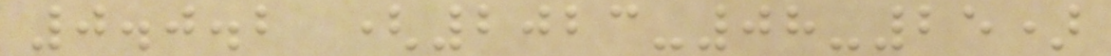0.0.2 (2023-08-25)
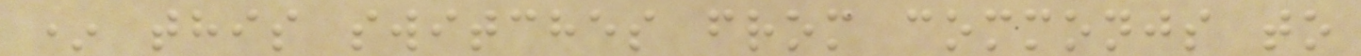* this switches from commonjs to
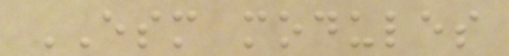ESM modules
